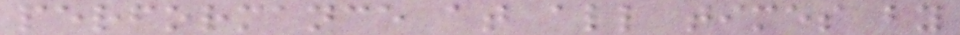performance at all times by
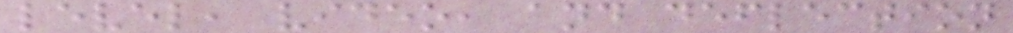level, video, and deflection
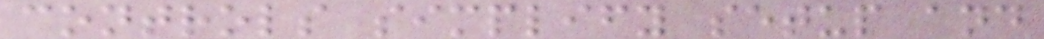controls simplify setup and
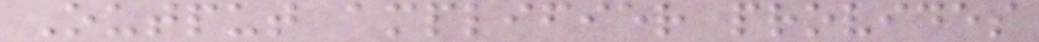Output amplifier provides
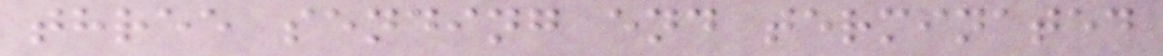three sending end terminated
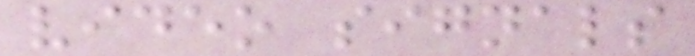video signals
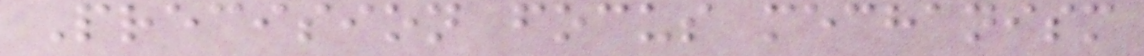Precision focus mechanism
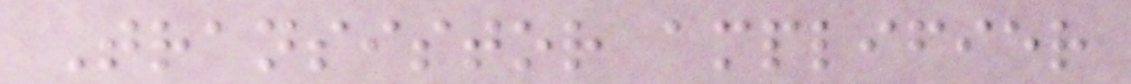Transistor amplifier
